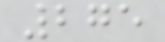275
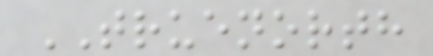TRUENORTH
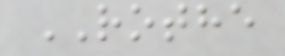ROTHE
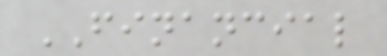FINANCIAL
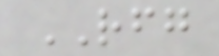RFG
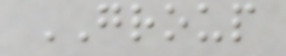GROUP
